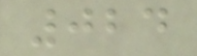024
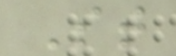St
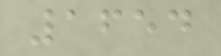1654
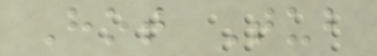Hot Tub
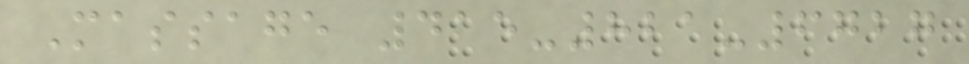Massage 415-821-6727
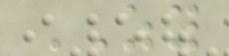ZY
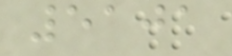5101
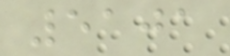5101
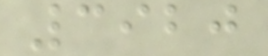3920
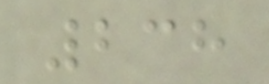238
